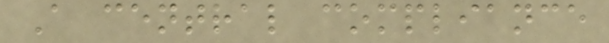A central compliance
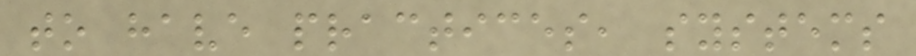to have practices, systems
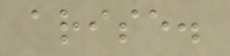arise.
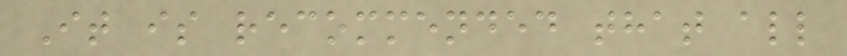It is recommended that all
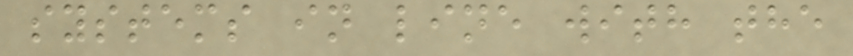systems in line with the
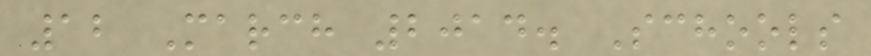12 March 2014. Schools
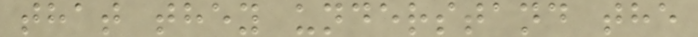that they understand the
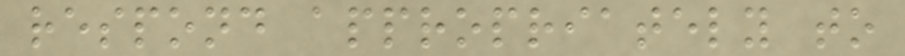respond appropriately to
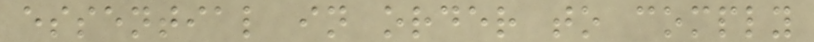essential in order to comply
